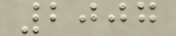2007
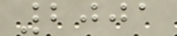2001
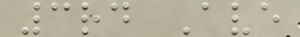3rd Ave
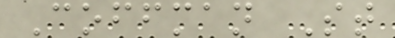Coffman St
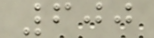600
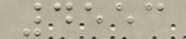4553
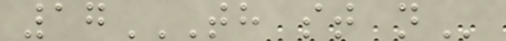17TH ST N
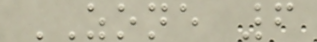ZONE 6
